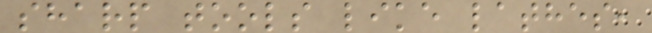sharp tools like lathes,
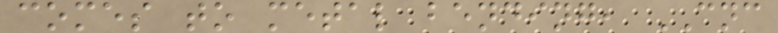comes to metal bending, CNC
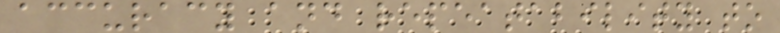accuracy and repeatability to
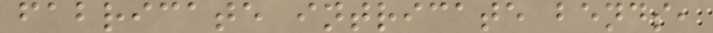fabricate intricate bends,
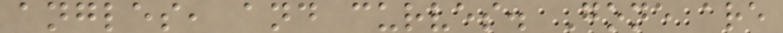angles, and curves. Gone are
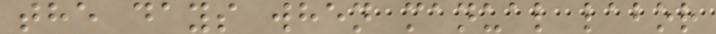the days when manual labor
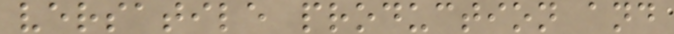versatile production and
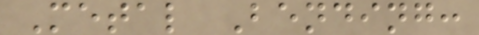Metal Bending:
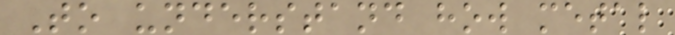To understand how metal
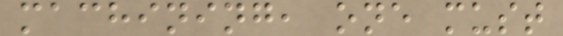machining, one must
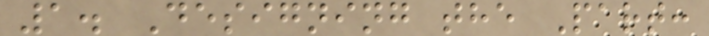1. Designing the Part:
